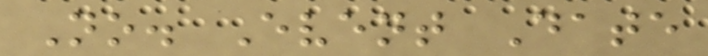No. Event Date
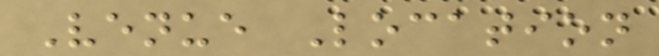Venue Location
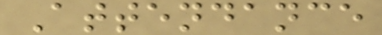Attendance
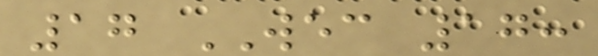17 WEC 17:
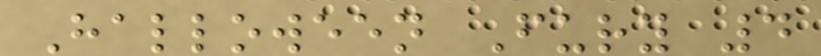Halloween Fury 4
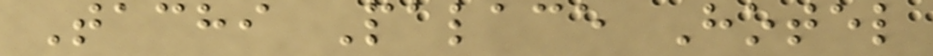Tachi Palace Hotel
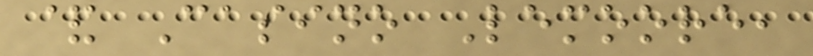& Casino Lemoore,
